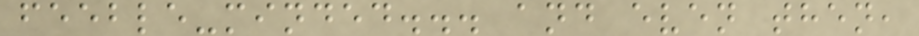feeble-minded... and even then,
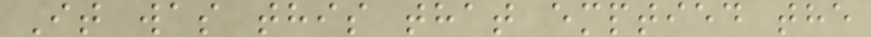It was this that emptied the
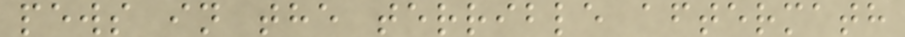pews in the terrible aftermath
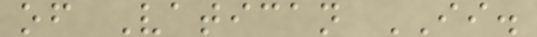of Vatican II.
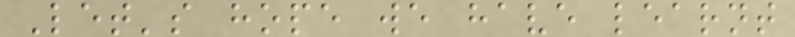Let's hope we have learnt
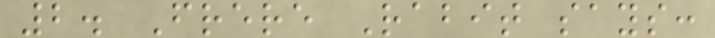2. Frere Rabit says:
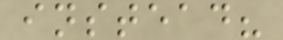instead?
